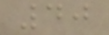40
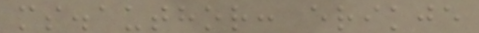ms.author: erikje
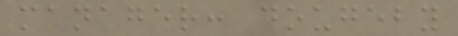manager: dougeby
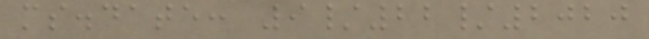ms.date: 9/22/2020
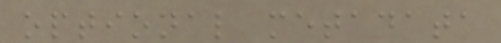optional metadata
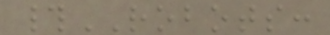#ROBOTS:
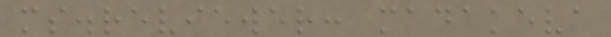ms.reviewer: madakeva
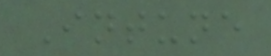Intune
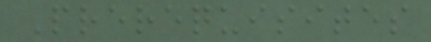Prerequisites
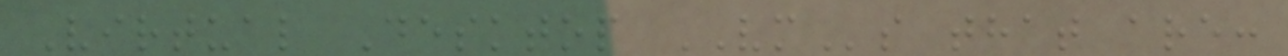Virtual Desktop VMs that are:
